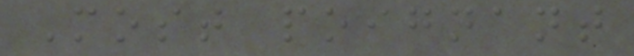Most poignant
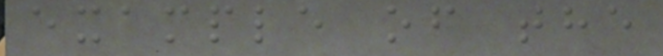example of the
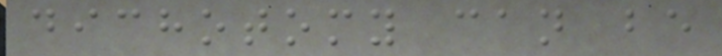dichotomy can be
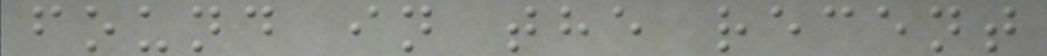found in the recent
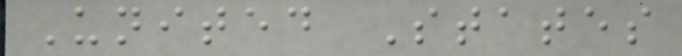United States
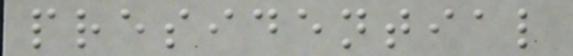presidential
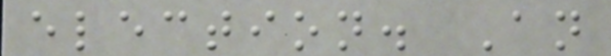election. An
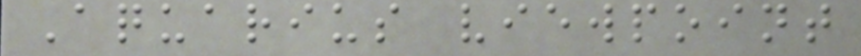Aquarius viewpoint
